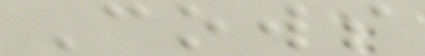Cows
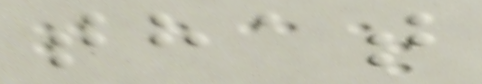that
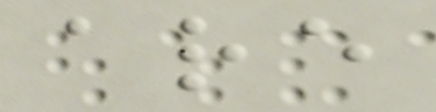are
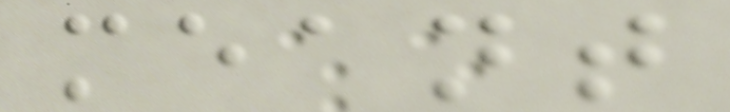meant
